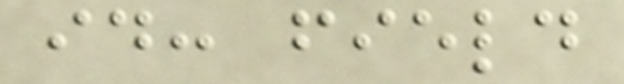id: field
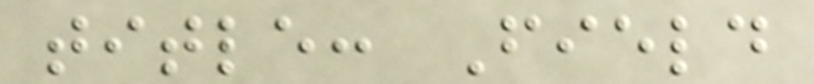title: Field
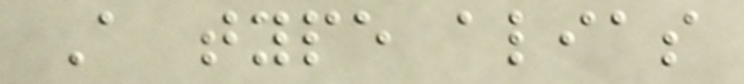A type alias
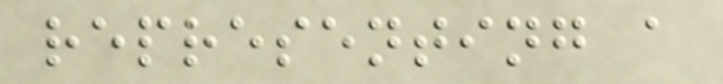representing a
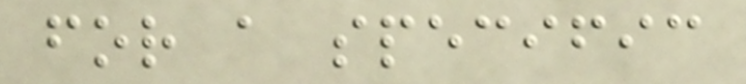for a specific
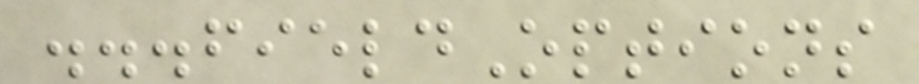...fieldOptions
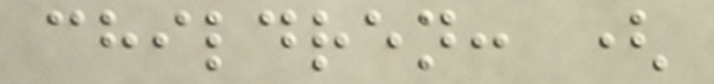children: (
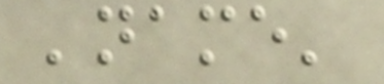'name'
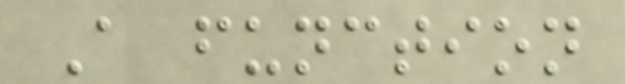A function
